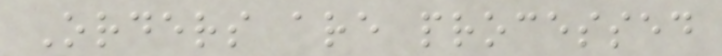Orders are processed
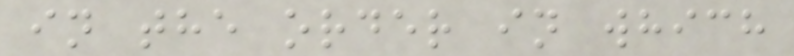in the order in which
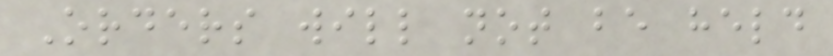Orders will not be held
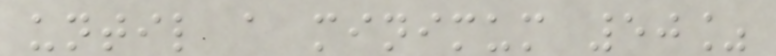until a minimum 50%
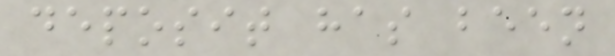deposit has been
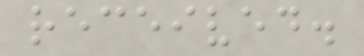received.
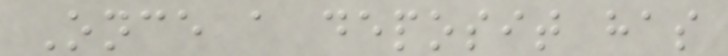Once a deposit has
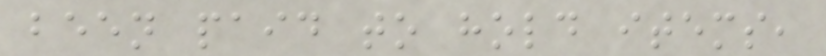been paid to hold items,
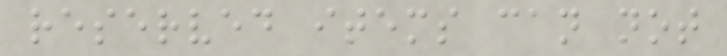reserved items can not
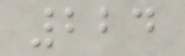224
